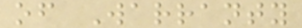of Warranty
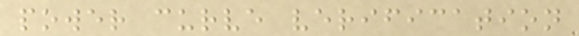power curve verification
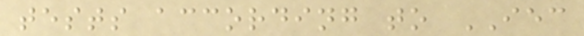tests according to IEC
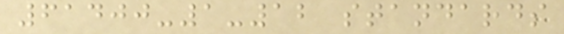61400-1-12 standards
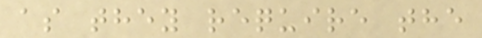as they require the
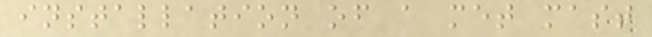installation of a met mast
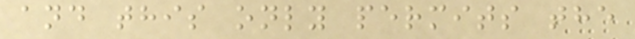and this only permits the
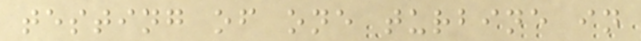testing of one turbine in
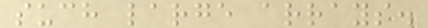such large arrays.
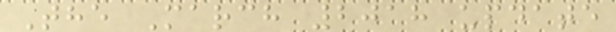The March 2018 update
